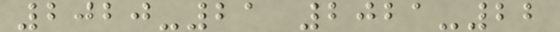2020-21 2021-22
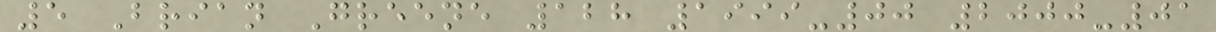5 Brian Greene 128 1999-00 2000-01
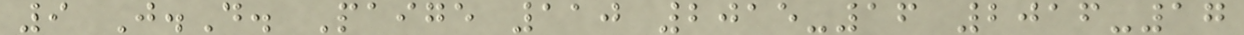9 J.D. Paige 110 2015-16 2016-17
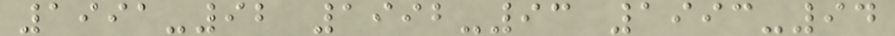1991-92 1992-93 1993-94
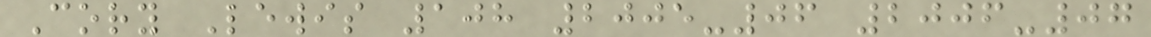Cory Lewis 108 2005-06 2006-07
